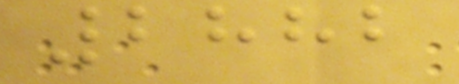2882
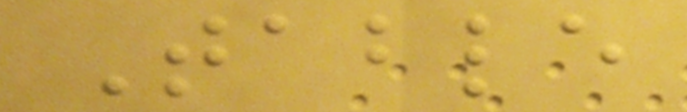Table
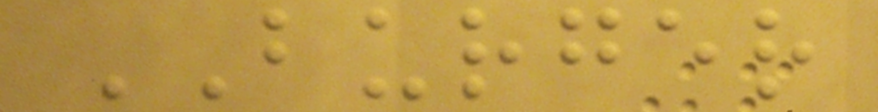BURGER
